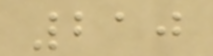210
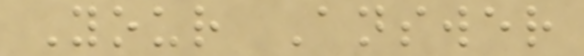Your Answer
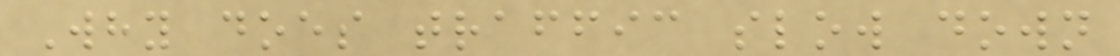Why does traffic slow down
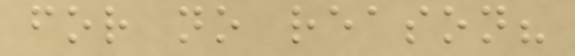for no reason?
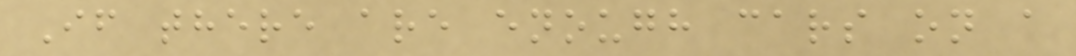If there are enough cars on a
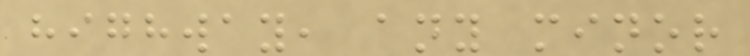highway, any minor
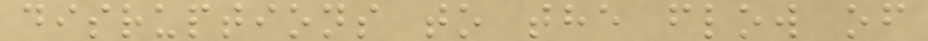disruptions to the flow of
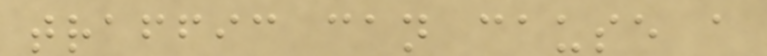traffic can cause a
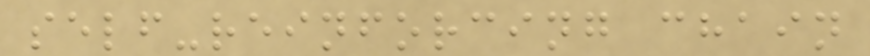self-reinforcing chain
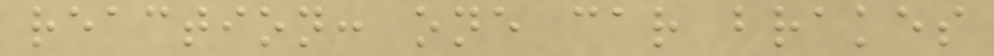reaction: one car brakes
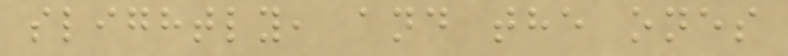slightly, and the ones
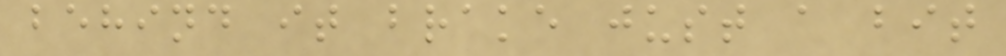behind it brake just a bit
